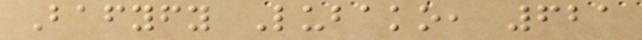Bafyfy Lubako, 621
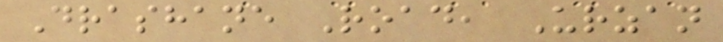Drashane Road, Urzan
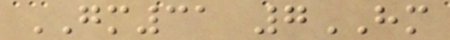GM31 7HM
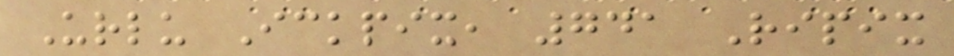Urlu Ickpix, 741 Ripix
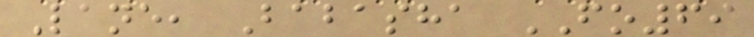Lane, Babasha FO69
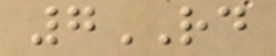7RD
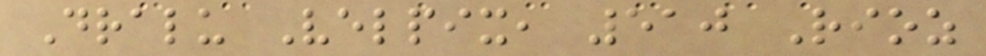Dralu Velpix, 510 Rioz
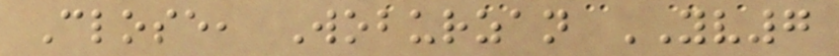Close, Woburzan YV7
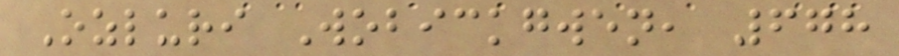Ozluri Wobickgwen, 678
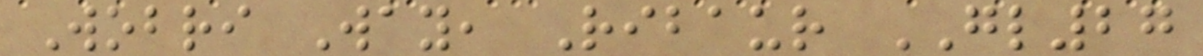Wobri Way, Ribaur GL27
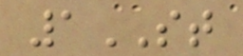1ST
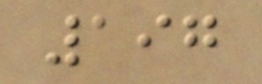197
